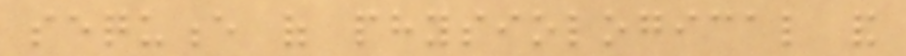sequence of physiological and
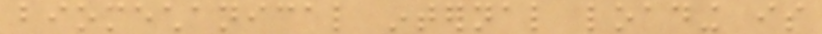biomechanical internal loading is
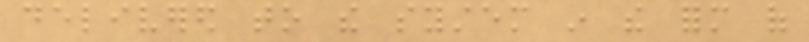delivered to the system in the form of
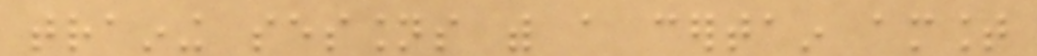training sessions with a certain amount
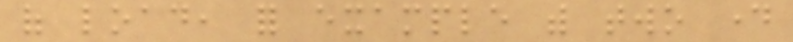of load, for example with two day
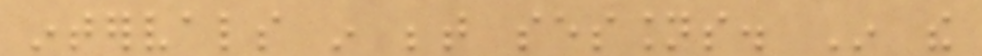intervals in between sessions. In the
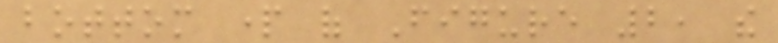bottom part of Figure 2, the
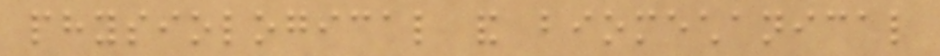physiological and biomechanical
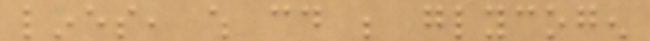lines, which could be glycogen
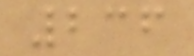236
